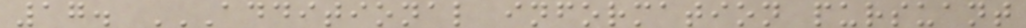17. ADDITIONAL INFORMATION PURSUANT
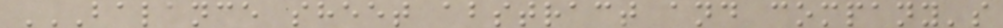BALANCE SHEET ABSTRACT AND COMPANY'S
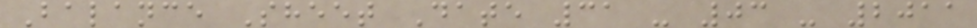Balance Sheet Date 31 - 03 - 2011
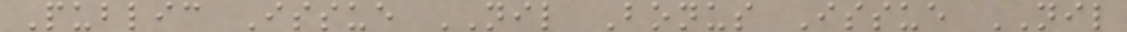Public Issue NIL Bonus Issue NIL
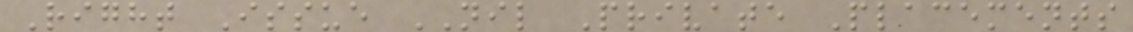Right Issue NIL Private Placements
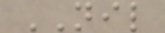NIL
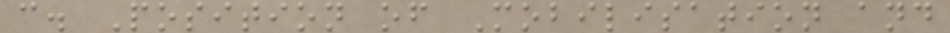c. Position of Mobilisation and
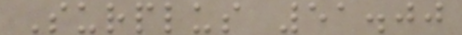Surplus 51.00
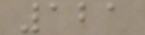121
